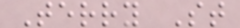Terry St
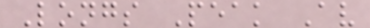Longs Peak Av
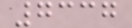7337
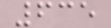635
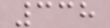338
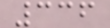336
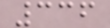336
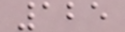125
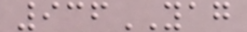936YAG
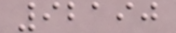92190
